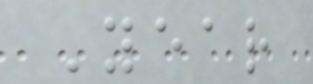Year
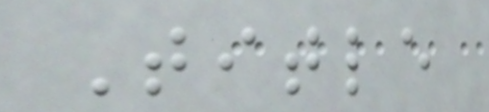Title
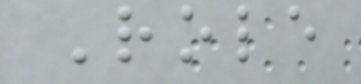Role
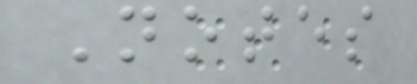Notes
